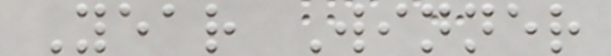Year Winner
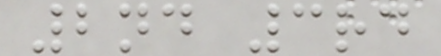2nd 3rd
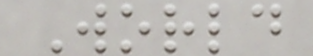World
